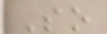So
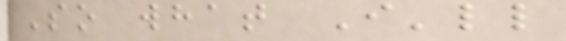So what I'll
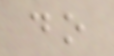do
